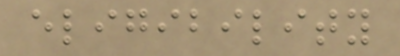eligibility
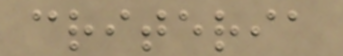criteria
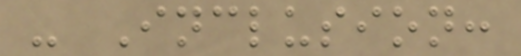- Inclusion:
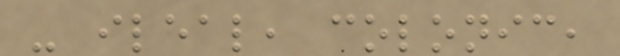- ileal, colonic,
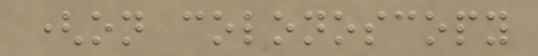(on colonoscopy
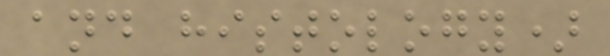and histology)
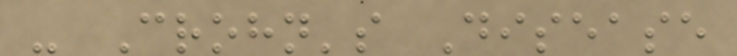- Crohn's Disease
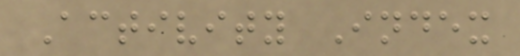Activity Index
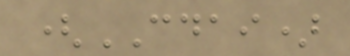(CDAI)
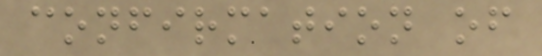confirmation of
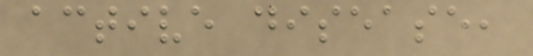active disease,
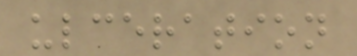ulceration
